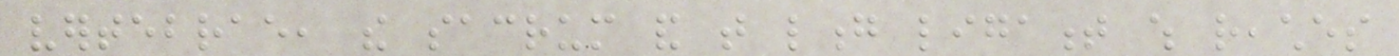vertebrae, the sacrum and that long ligament which reaches
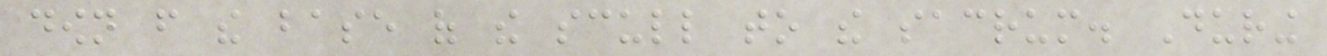down from the base of the scull to the sacrum. During
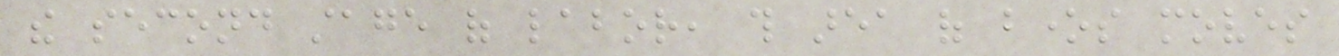the second stage of labor, this area of bones moves
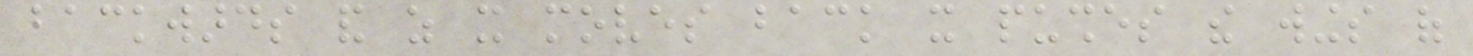backwards and as it moves back it pushes the wings of
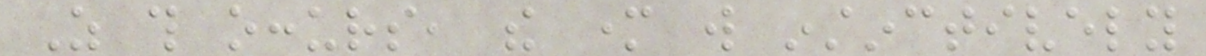As this occurs, the mother will instinctively
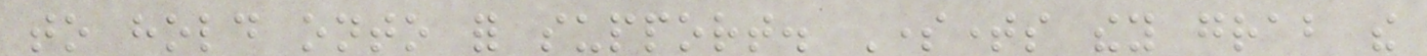to hold onto for support. Sometimes they grab the
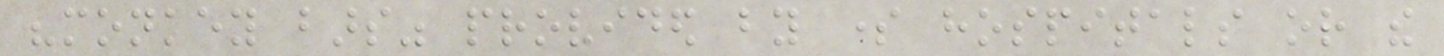"monkey bars" provided by some hospitals or the
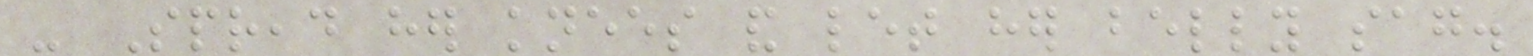- Spread her knees and let her belly sag.
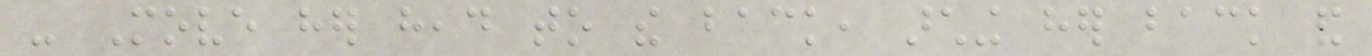- Move her head to the back, arching her back and
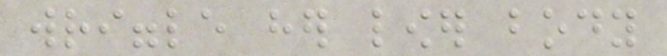wriggle her lower body
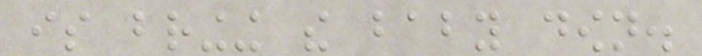is bringing the baby down.
